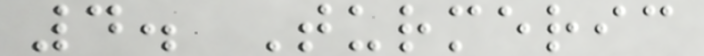4. Turmeric
